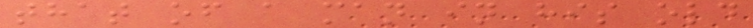that of a man in his old
